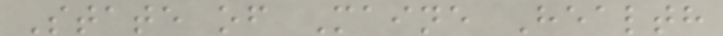State of Maine Health
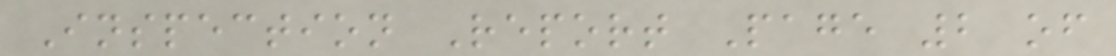Inspection Report Page 2 of
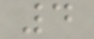4
